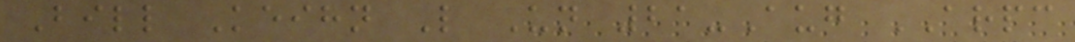Bill Keihn L Un 21-Aug ARPC
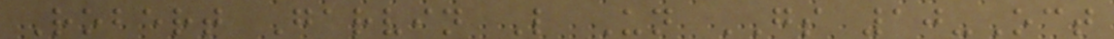Robert Garvin L Un GS 10-Oct
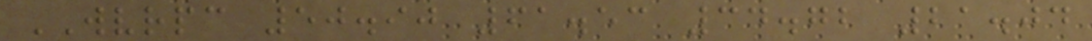WVRPC 50.90 61.53 34.72 21.04
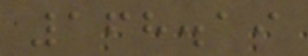168.19
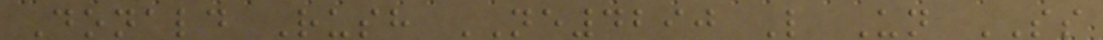Donald Rush NE4290 L Un SS
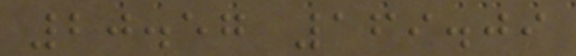20.57 169.09
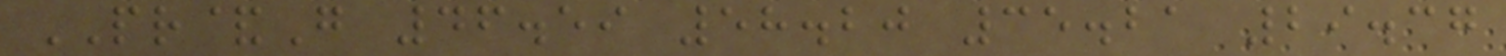PR&G 46.59 58.20 35.21 29.37
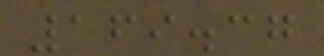169.37
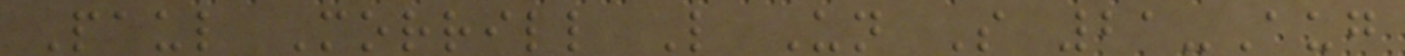Paul Morrill L Un S 21-Aug
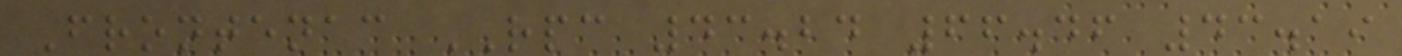Frontenac RPC 43.24 66.46 43.19
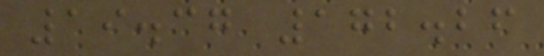19.37 172.26
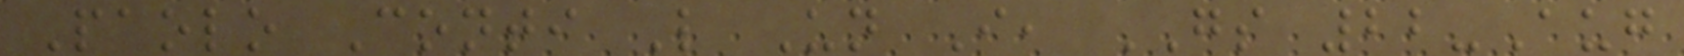Paolo Conti L Un I, GS 22-Aug
